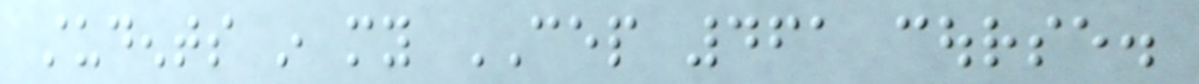students in my CEP 461 course.
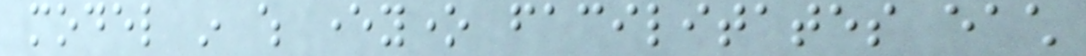model in which everyone facilitates each
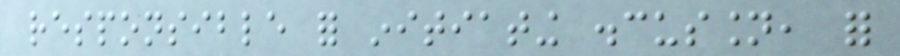responsible for initiating discussion, for
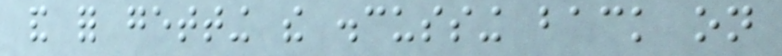and for getting the discussing back on
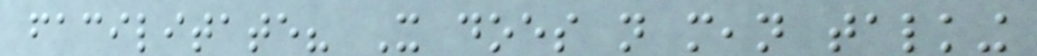facilitate? It does not mean talking
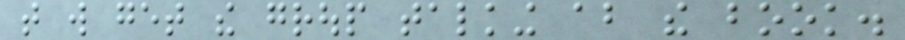that will get the group talking about the book.
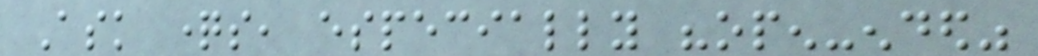Ask questions, especially "open-ended"
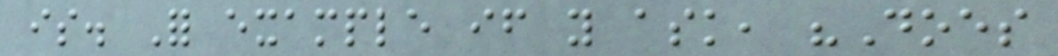is. For example if you ask, "Does
